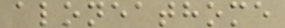aloneathome
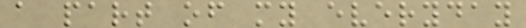a part of my everyday
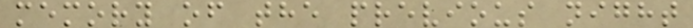memory of the previous night
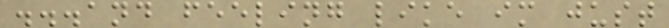...and feeling like im just
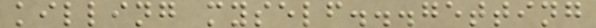killing myself...getting
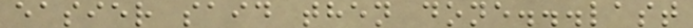easier said then done...last
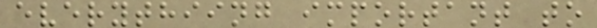everythiing important to
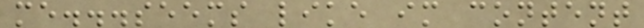me...seems like im content
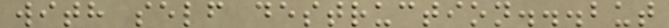with self destruction...but
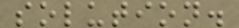solution.
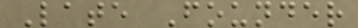Late Founder
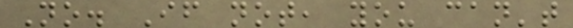No. If not, you can't
